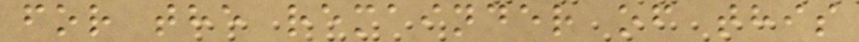for the remainder of this
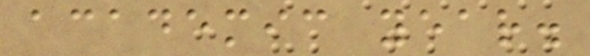academic year.
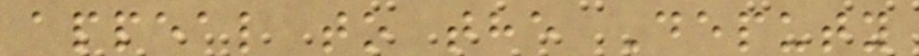appeal to the Deputy
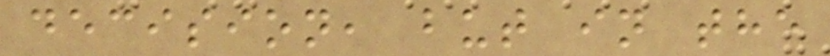decision, but in the
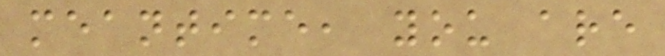meantime, you are
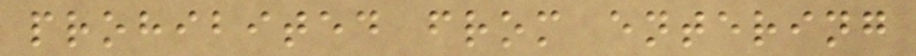prohibited from entering
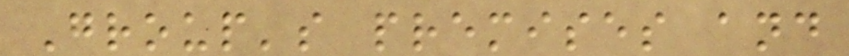Group's premises and
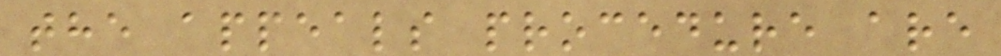the appeals procedure are
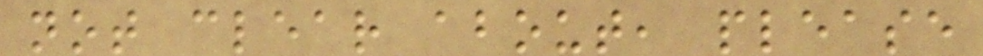not clear about, please
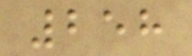258
